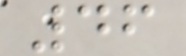46
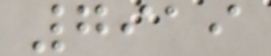7919
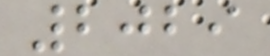2029
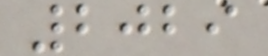2029
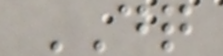DQ
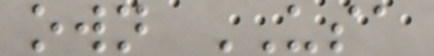own USA
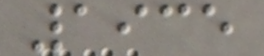1935
